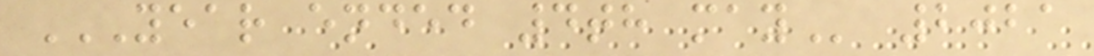YEAR ENDED 4TH MAY 2021
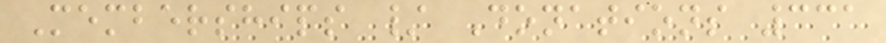Memberships / Donations 331
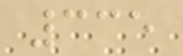335
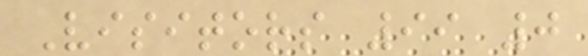Visitors 99 0
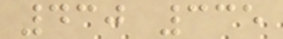430 335
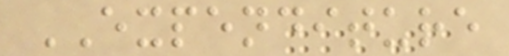EXPENDITURE
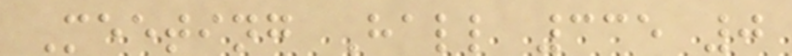Meeting Hall 335 0
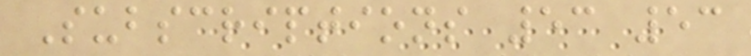Subscriptions 53 53
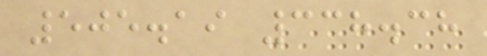505.19 338.38
